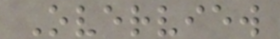Overview
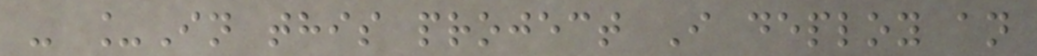- _In this project I deploy an
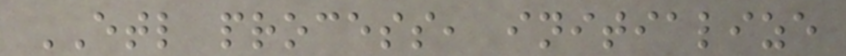ETL process, initialize
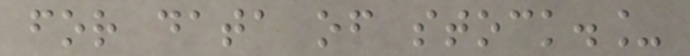for data of stock._
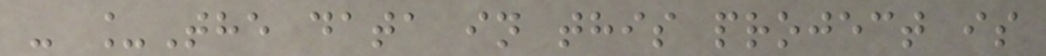- _The data in this project is
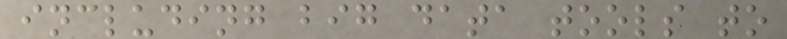including big data tools to
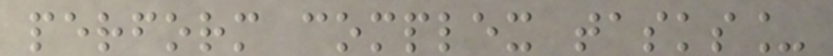perform complex tasks_
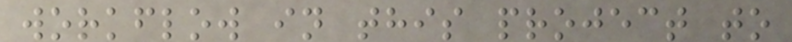workflow in this project to
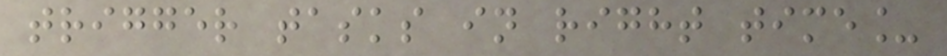trigger tasks in right time_
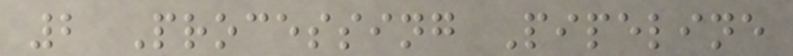2 Processing Pipeline
